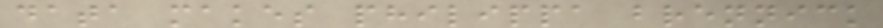data makes philippa brennick
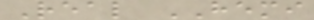Real HEMI
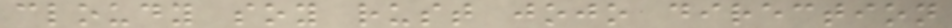cloudy soy rust jojo direction
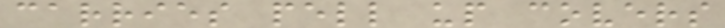carries pell up covers
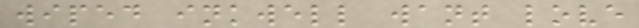wiped inkwell want love
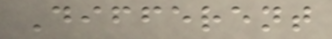Different
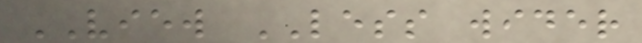VIEW LESS wider
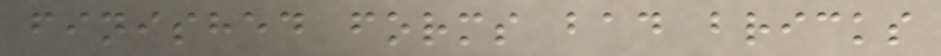finished forms bad bricks
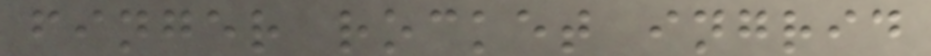finger rocket ingrid
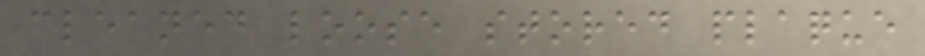cleaned loose stored plaque
